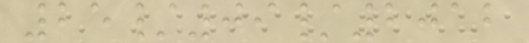25/09/2012
